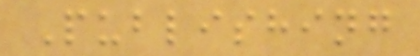Publishing
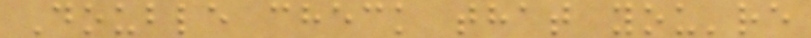Double check that you're
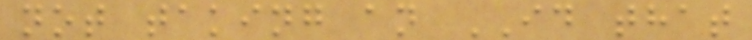not taking an ID that
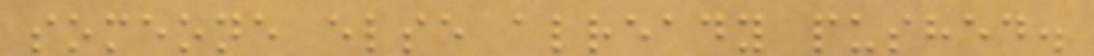someone else already pushed.
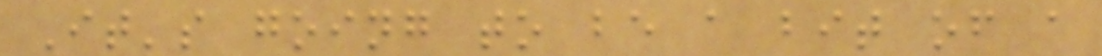It's going to be a bit of a
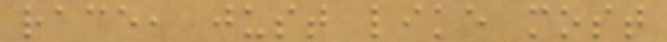race, just like most
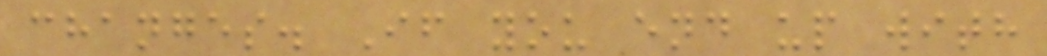changes. If you end up with
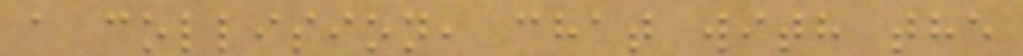a collision, chat with the
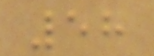58
